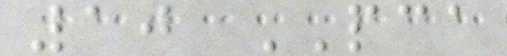10 PCA
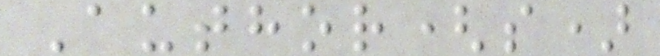Author(s)
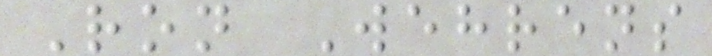Ron Wehrens
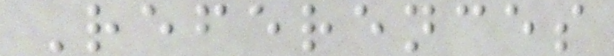References
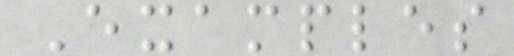Examples
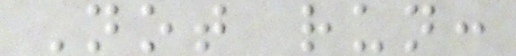Not run:
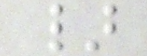}
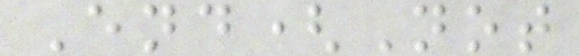End(Not
